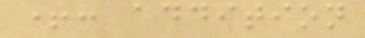+: addition
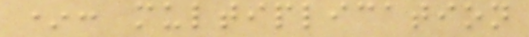*: multiplication
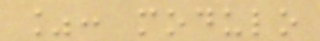%: modulo
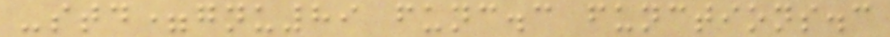-std=gnu89 func.c functions.c
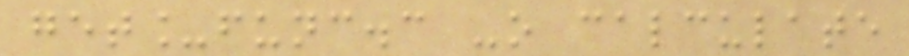get_func.c -o calculate
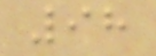98
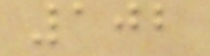102
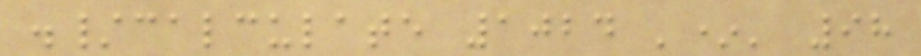./calculate 1024 '*' 98
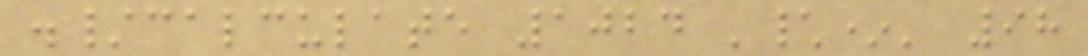./calculate 1024 '\*' 98
